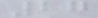27
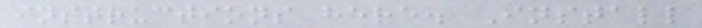instructions here. Install
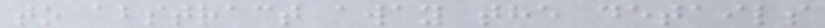to abstract away the details
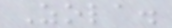Zola.
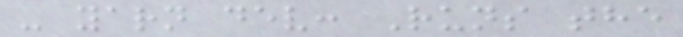- yarn dev: Runs the
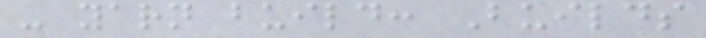- yarn build: Builds
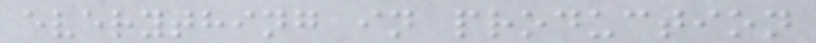everything in production
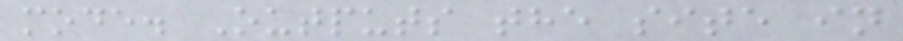mode. Outputs the site in
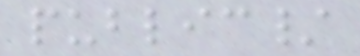public/
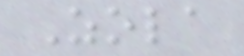Zola
